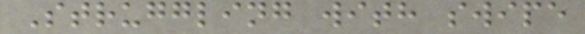Struggling with swipe
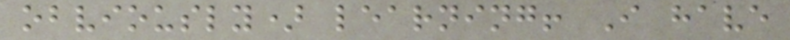obviously) learning! I have
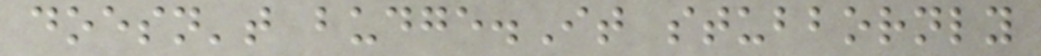doesn't budge.It stubbornly
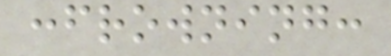:frowning:
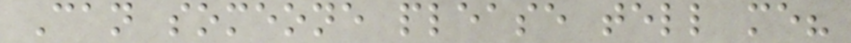Can someone please tell me?
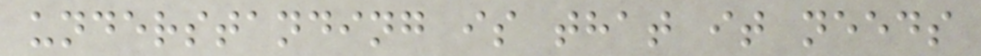understanding is that it needs
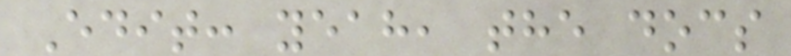Edit: yeah, the docs
